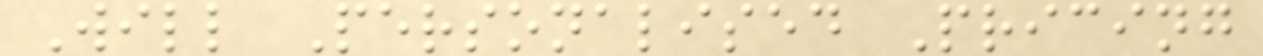Will Personalised Pricing
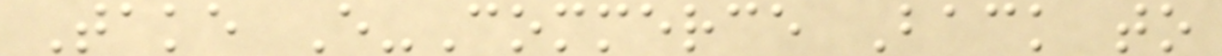Take E-Commerce Back to
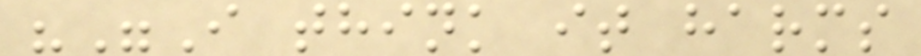""I think it harms
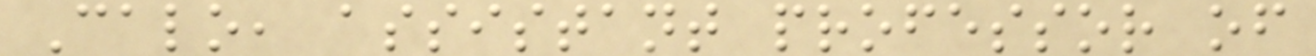Calo, assistant professor of
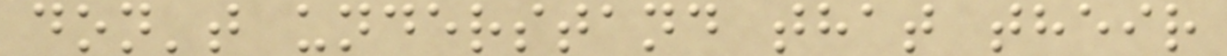don't understand that their
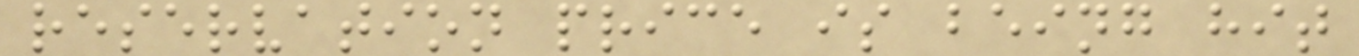reservation price is being hit
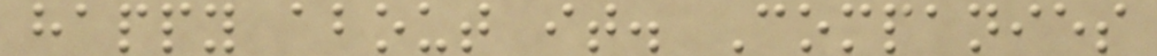happy about it. Companies
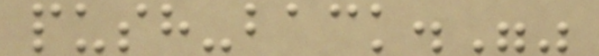push-back.""
